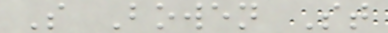S Bowen St
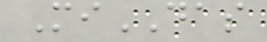MiDAS
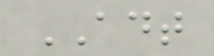ADT
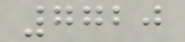7720
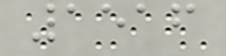1516
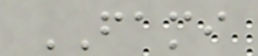FAMI
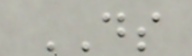DS
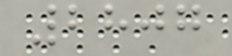2807
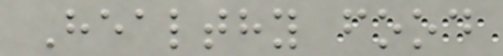Healthy food
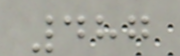487
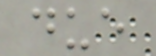due
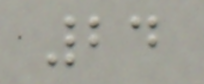24
